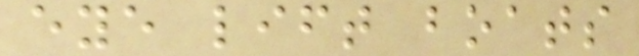eye lift boats
